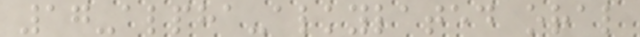17-alpha-alkylated oral
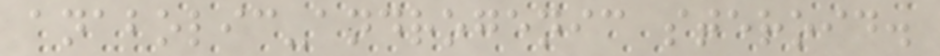anabolic-androgenic steroid.
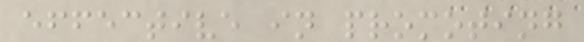effective in promoting
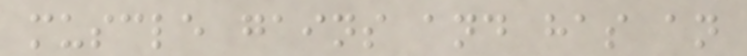muscle gains and has an
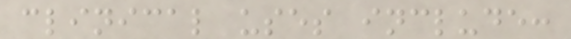clinical uses include:
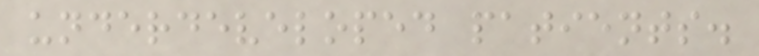underdeveloped patients.
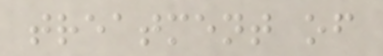treatment of
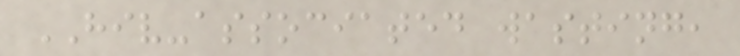HIV-associated wasting,
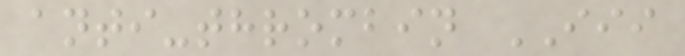anti-thrombin III
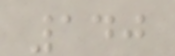140
